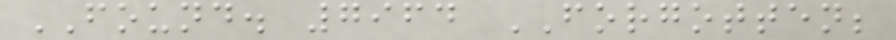FOUND. 7964 FORGOTTEN;
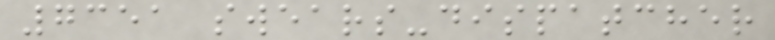7351 swears-dispatcher
